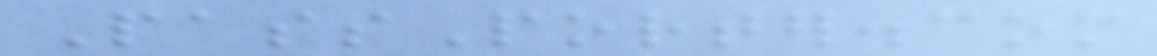PassPorter.com
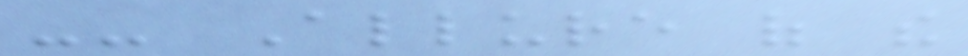-- Allure of the
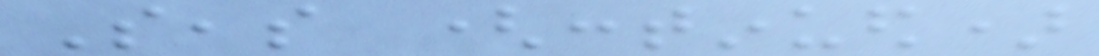Seas (continued)
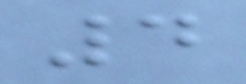4
